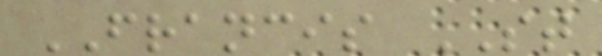FRANCIS ST
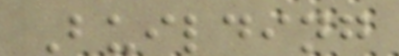Building
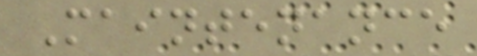Maintenance
